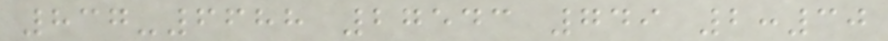837-6688 27543 749 2:30
